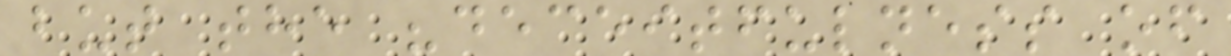but the "deceitfulness of
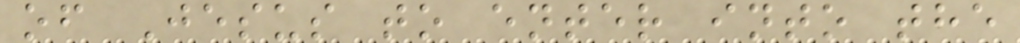of Jesus to enter into the
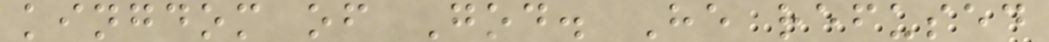kingdom of God. He refused
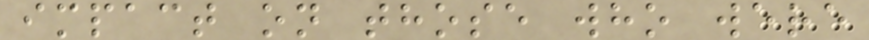impact on those who were
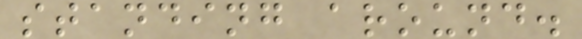standing around.
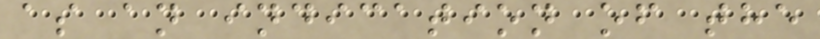as an indication of the
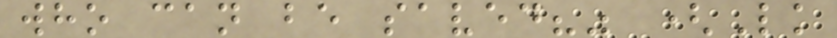who can be saved?" (Lk
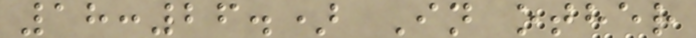18:26.) In other
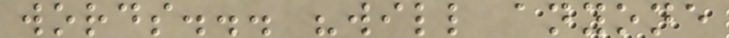words... "will anyone
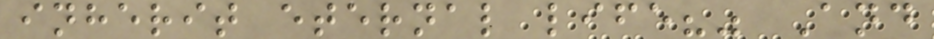inherit eternal life?" And
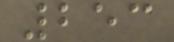253
